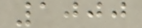1000
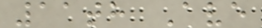11th Ave
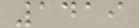1419
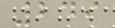249
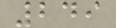249
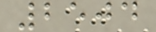2504
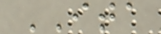ITA
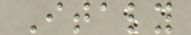Italy
